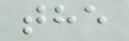the
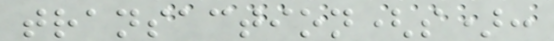transaction(s):
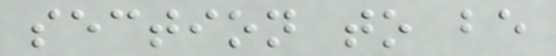section to be
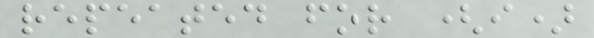repeated for (i)
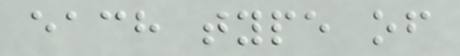each type of
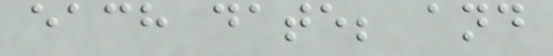each date; and
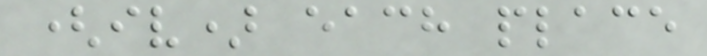(iv) each place
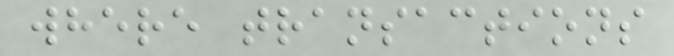where transactions
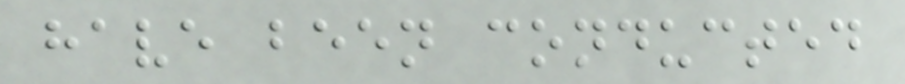have been conducted
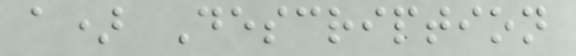a) Description
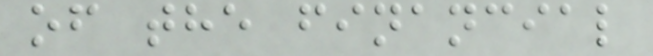of the financial
